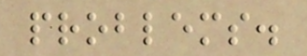problems.
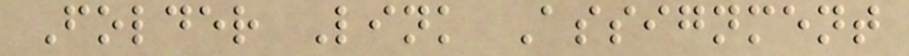Folder Link Assignment
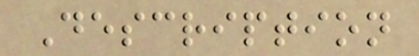Description
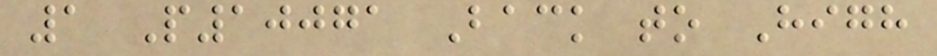1 P10071 Back to High
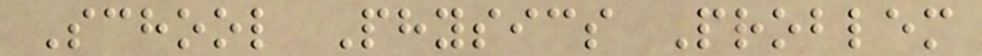School Physics Problem
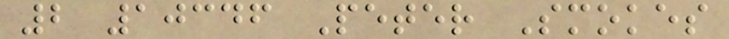2 10346 Peter Smokes
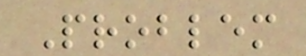Problem
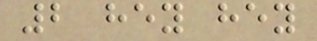2 hey hey
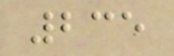235
